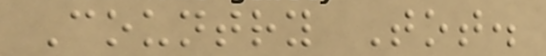Country Tot.
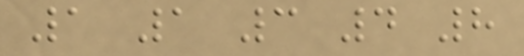1 1 3 4 8
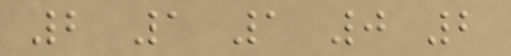2 1 1 0 2
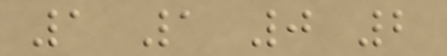1 1 0 2
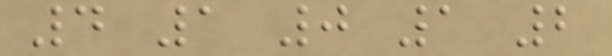4 1 0 1 2
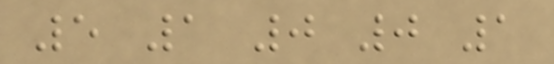5 1 0 0 1
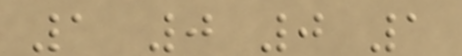1 0 0 1
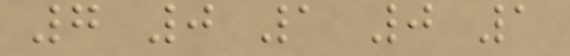7 0 1 0 1
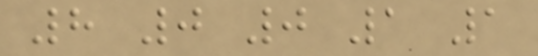8 0 0 1 1
